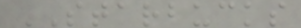STARBUCKS
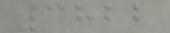3822
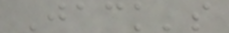Jack's
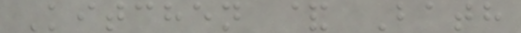Kitchen & Bath
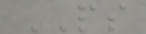PS
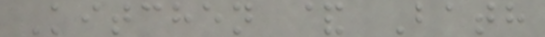Kitchen & Bath
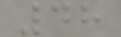48
